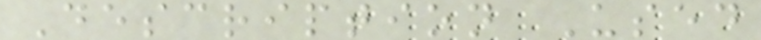Description Used
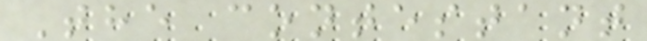The contestant
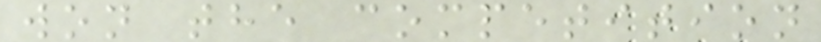won the competition
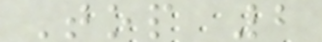Top 2
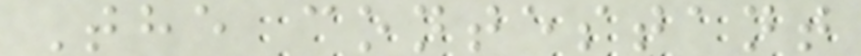The contestant
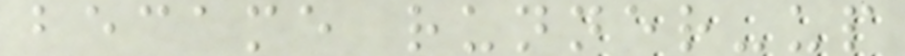became runner-up
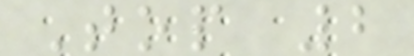Top 2
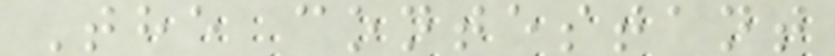The contestant
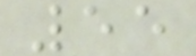55
